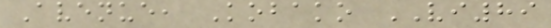Avenue, Kobako VI89
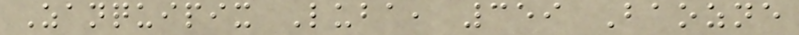Zanquipix Luba, 359 Baozne
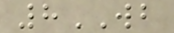8WB
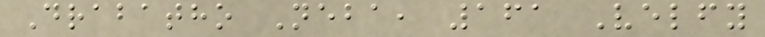Drabatho Neba, 161 Velfy
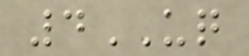4UQ
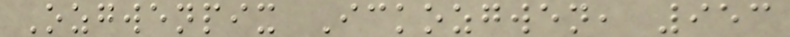Ozgwenpix Ickozgwen, 953
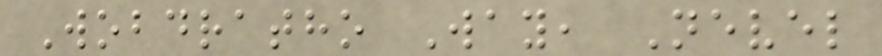Wobdratho Way, Nevel
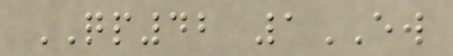QP42 1EW
